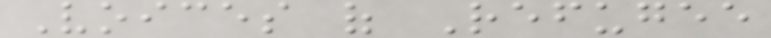Voices of Refugee
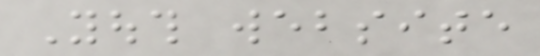Youth website
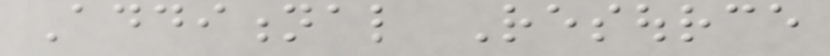Additional Resource
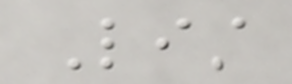List
